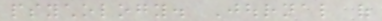psychology. Journal of
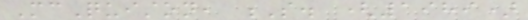McQuiston, S. (1989)
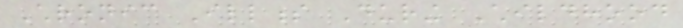Chronic Illness During Childhood
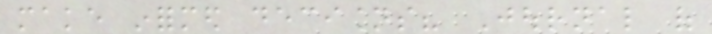make informed decisions? Journal of
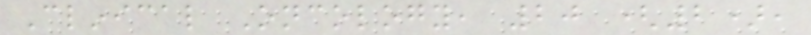Clinical Oncology, 20 (2),
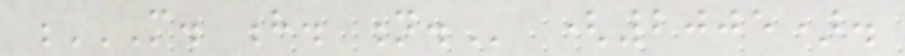M. H. N. (2005).
